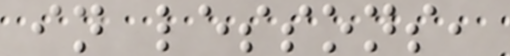in lessons,
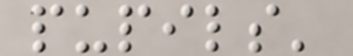pupils'
